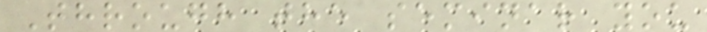Through the seminar you
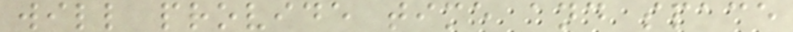will provide time and space
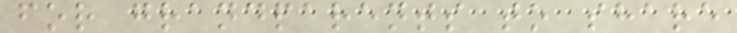for grandparents to share
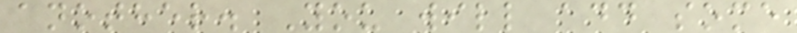another. You will add some
